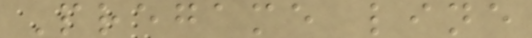Pregame line
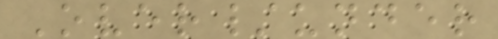Over/under
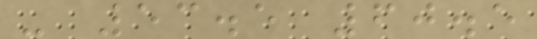- 53.5 60.5
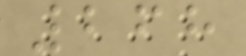268
